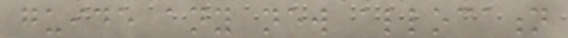guide any new allocation
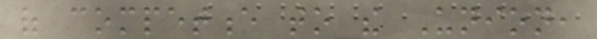of competence to the Union,
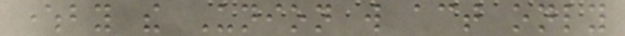whereby the Union will act only
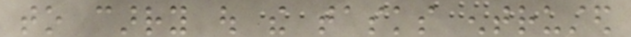to carry out the tasks entrusted
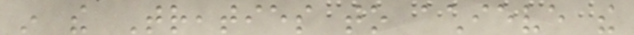in the Treaties to achieve the
